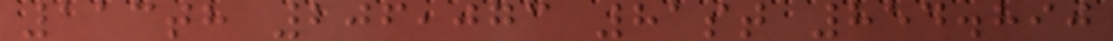113th 206,073 81st 854.890
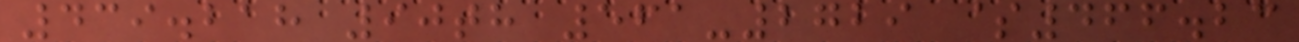439.218 90th 561-2729 $466.23
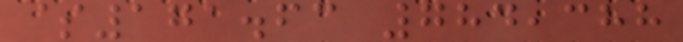$171.63 784,388
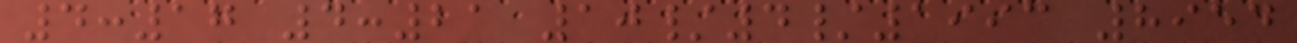4:17 4:21 10/4/1993 8954
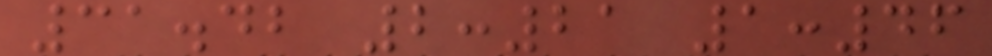31.42 2:21 1:46
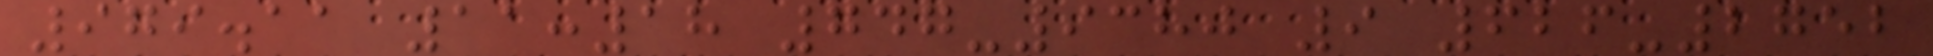979.11 11:18 747-9380 9 626-2752
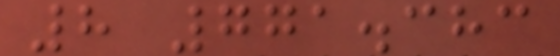8 771.383
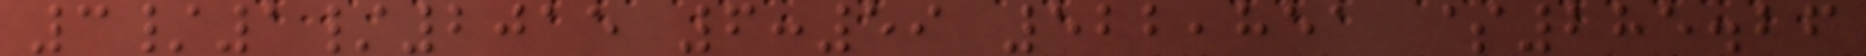3/1/2015 6:59 522,851 $285.26
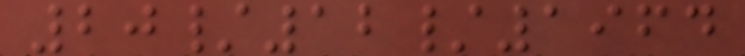20/12/1964
